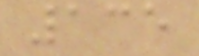135
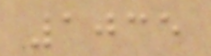1035
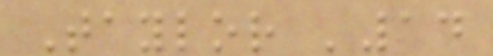Taylor '14
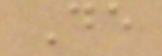De
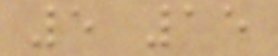5 15
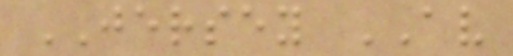JERSEY AV
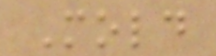Mold
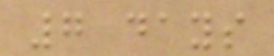7 days
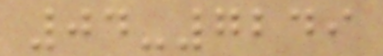04-7249
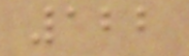122
